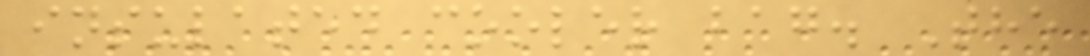insulated cooler bag. The
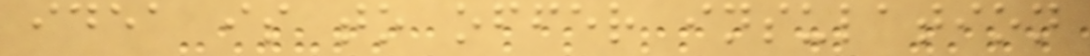idea is to offer insulation
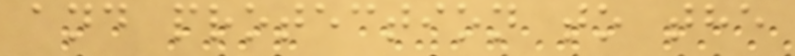and protection to the
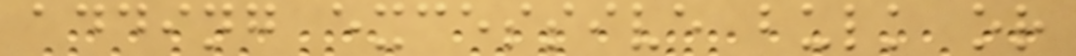adding excessive bulk or
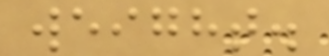weight.
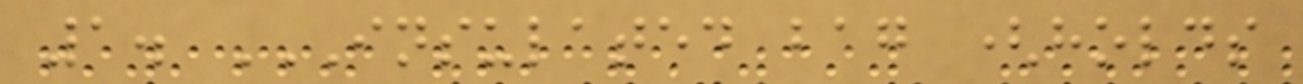1. INSULATED BAG (HOLDS
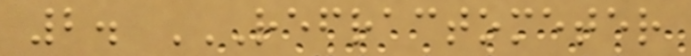2. REFRACTOMETER
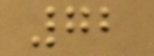72
